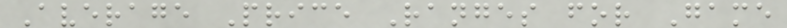Average Price Ranges for Game
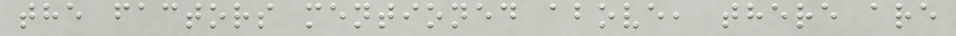the factors mentioned above, there are
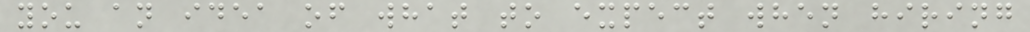you an idea of what to expect when hiring
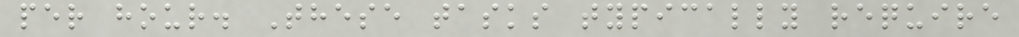per hour. These tasks typically require
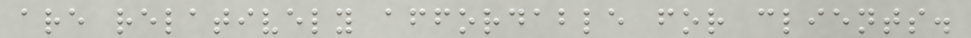are relatively affordable for clients.
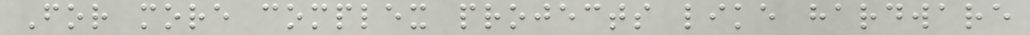For more complex projects like hardware
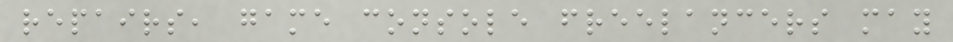repairs, game console freelancers may
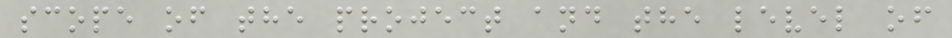scope of the project and the level of
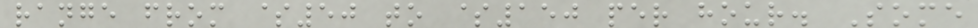range from $50 to $150 per hour. Some
